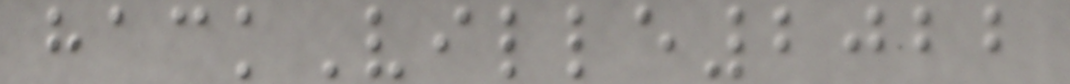hackVille2022
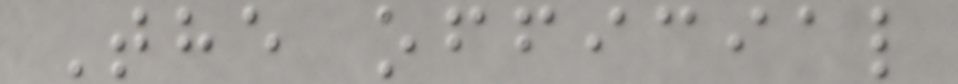The official
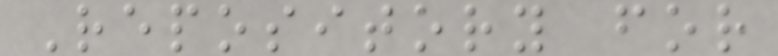Repository for
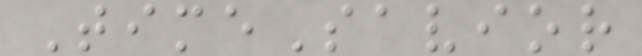TimeSavior
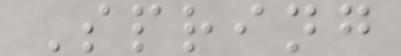Spring
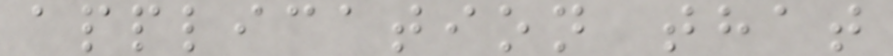application that
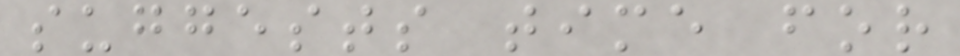suggests time for
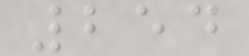254
